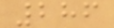286
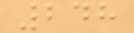248
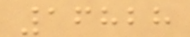16828
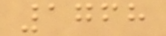1768
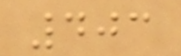403
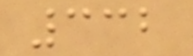332
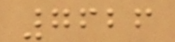7626
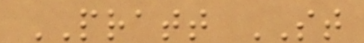PRATT ST
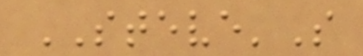STEVE'S
